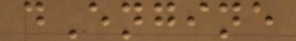dEngine
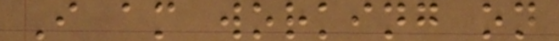I am working on
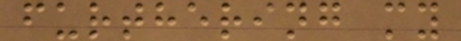furthering my
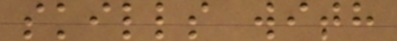skills with
